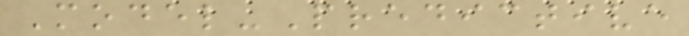Model-Predictive
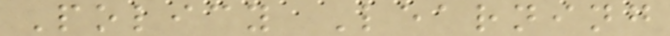Policy Learning
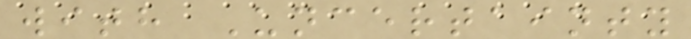with Uncertainty
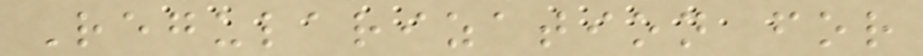Regularization for
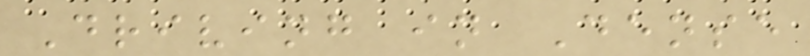Driving in Dense
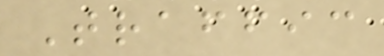Traffic
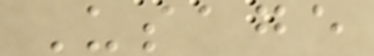Usage
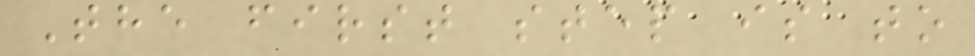The first step is to
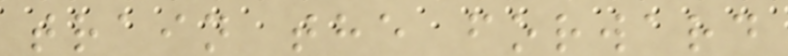train the forward
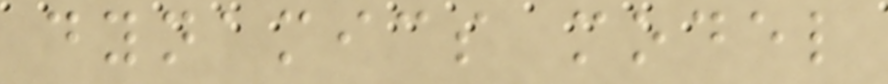dynamics model
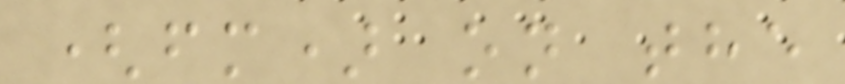(fm) on the
